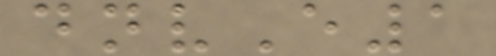dnvE1
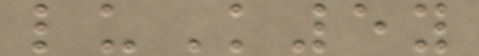luK5y
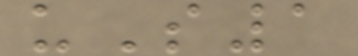uS1
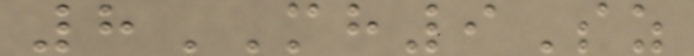8MH9Sz
